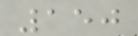150
